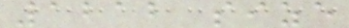1212 size
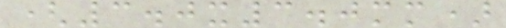(3.0x3.0mm)
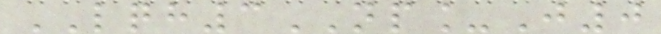LQH3NP_J0
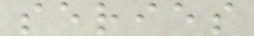series
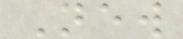New
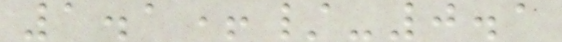1.1+/-0.1
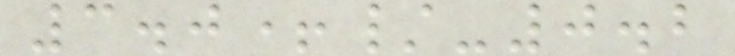3.0+/-0.2
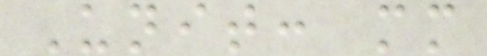Unit: mm
